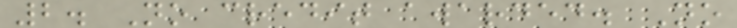2. No credit awarded. No
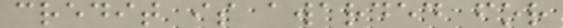credit is awarded for
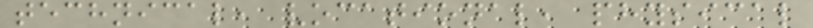technical, vocational, physical
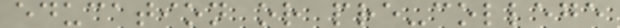education or pre-college
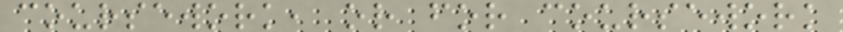coursework, or for coursework
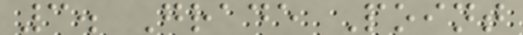3. Grade Point
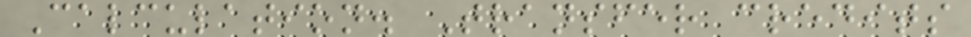Calculation. Transfer credits
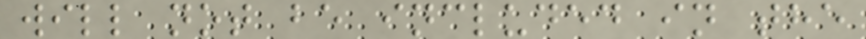will not be included in the
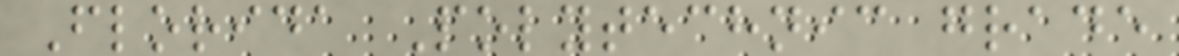Florida Polytechnic grade
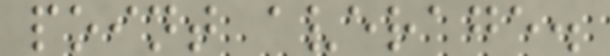point average.
